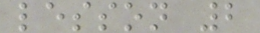lesson 2
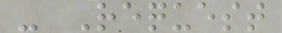- Request
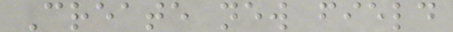Create new field
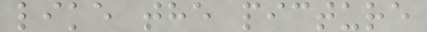like the picture
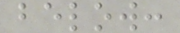below:
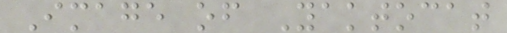Image of Yaktocat
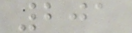201
